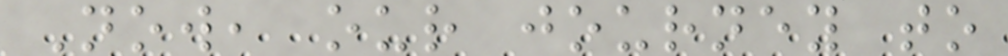Now, our journey to
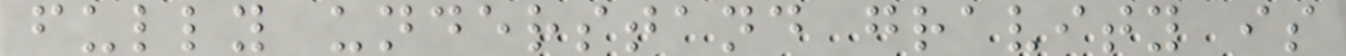fully understand gravity is
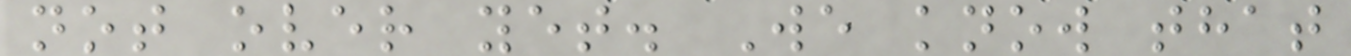not over yet. We know that
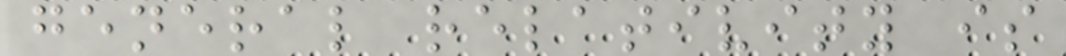general relativity is
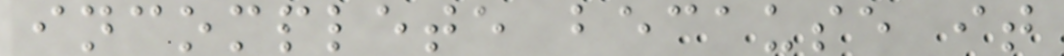incomplete because it
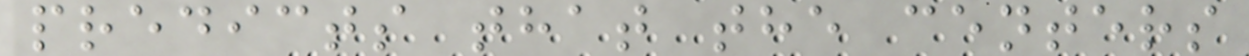predicts that the centers
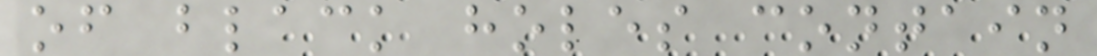of black holes contain
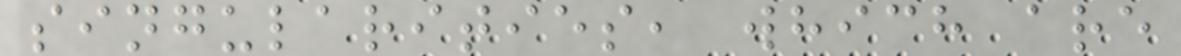singularities, which are
